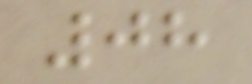08
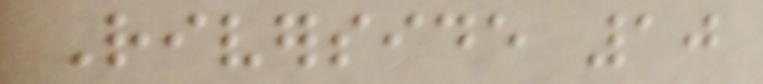Riverside 10
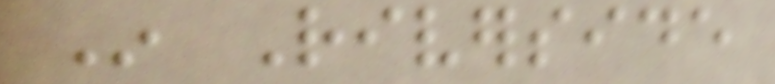In Riverside
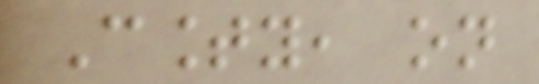County, on
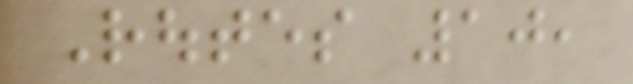Routes 10,
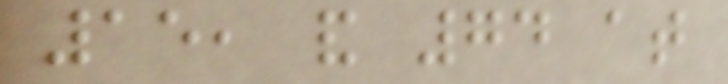15, and 74 at
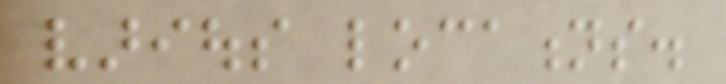various locations.
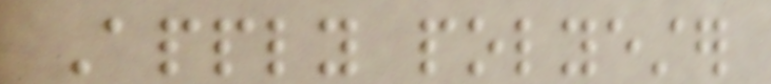Apply polyester
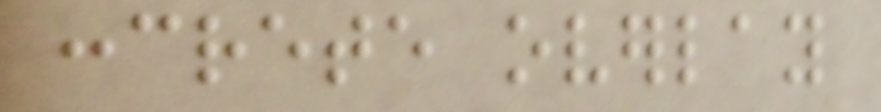concrete overlay
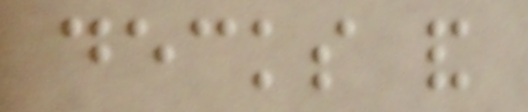decks and
